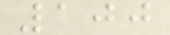100
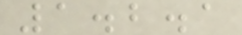1.2.1
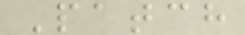Patch
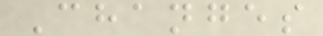Changes
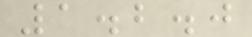1.2.0
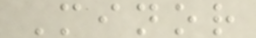Minor
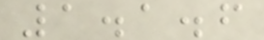1.1.6
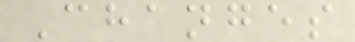Changes
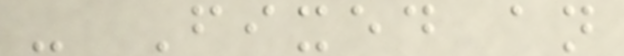- Fixed an
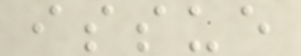issue
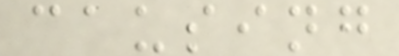causing
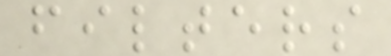filters
